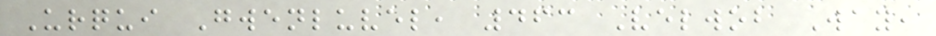Urqui Gwenluvel, 463 Velwob Way,
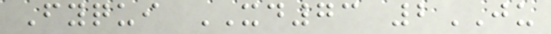Fyqui XD73 2JU
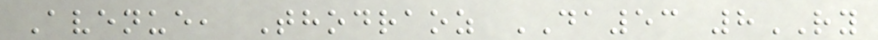Avenue, Thodraoz DA53 8RY
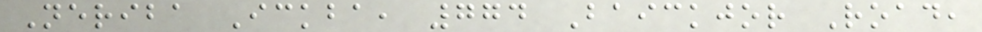Neriba Ickba, 774 Baickjor Road,
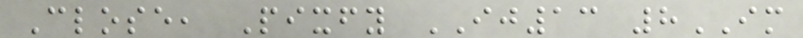Close, Pixfy IJ13 8IM
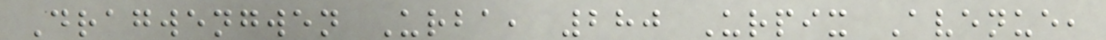Dragwengwen Urba, 280 Urpix Avenue,
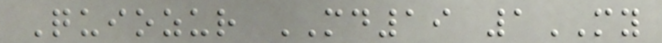Quiozur MD19 1MY
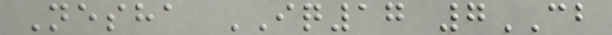Nesha IQ17 7CB
